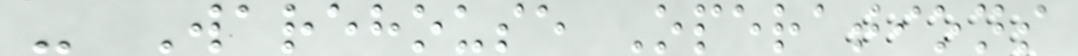- Warehouse Operations
